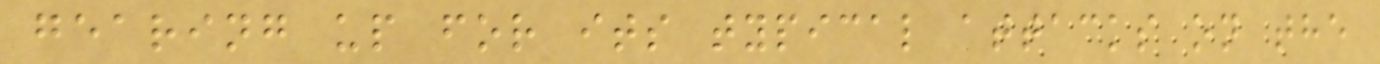gearing up for its typical attacks on the
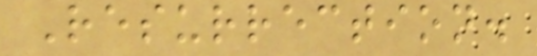Resurrection.
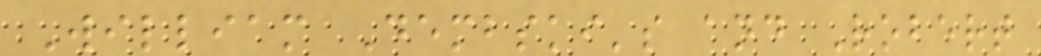William Dembski's and Robert
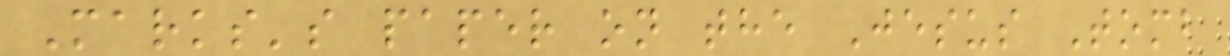Marks's paper on the Jesus Tomb
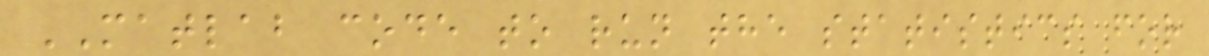MATLAB code to run the statistics for
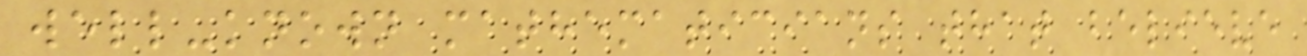well-known mathematicians that believe
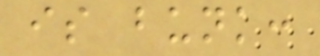is bunk:
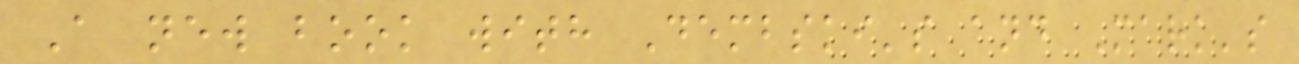A new book with Dembski's and Mark's
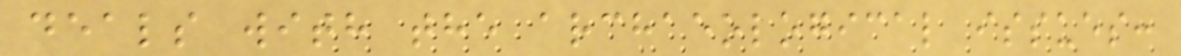deals with the archaeological issues:
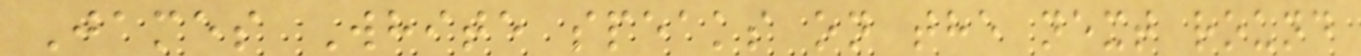James White speaks on the next round
